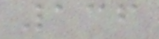136
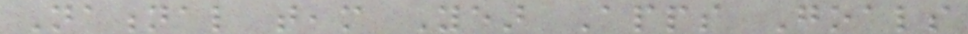National team Year Apps Goals
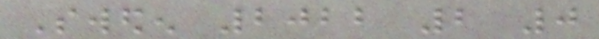Sweden 2022 2 0
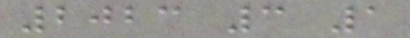2023 3 1
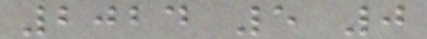2024 5 0
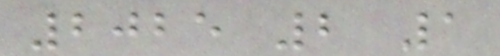2025 2 1
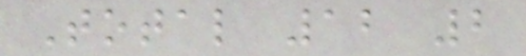Total 12 2
